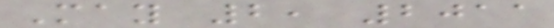May 2, 2011
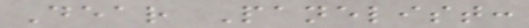Dear Panelist:
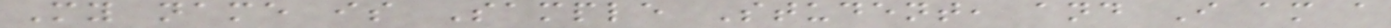My name is Sample Student, and I am a
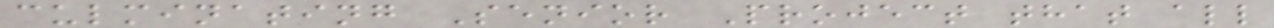culminating Senior Project that all
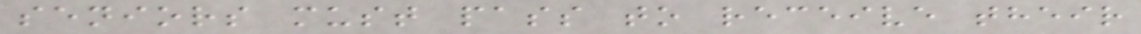seniors must pass to receive their
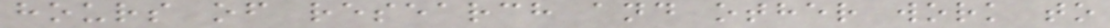hours of research and other work to
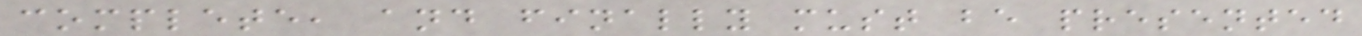complete, and finally must be presented
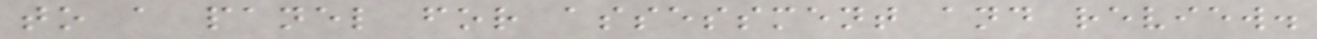to a panel for assessment and review.
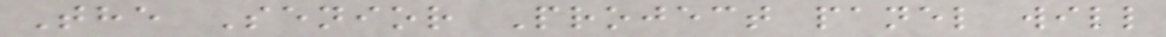The Senior Project panel will
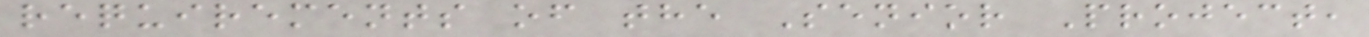requirements of the Senior Project,
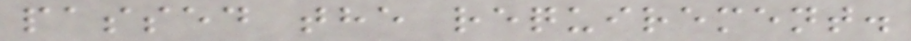passed the requirement.
